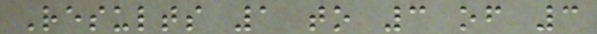Results 1 to 3 of 3
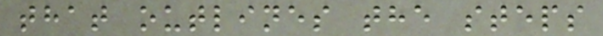that outlines the steps
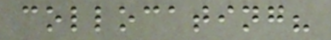collocating?
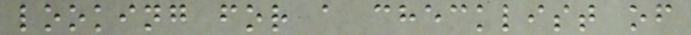looking for a checklist of
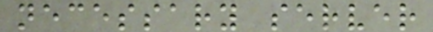necessary server
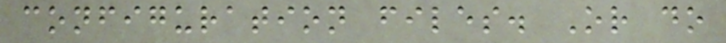configuration files. Or do
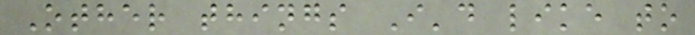Other things I'd like to
